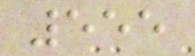555
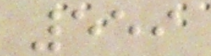559
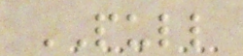PULL
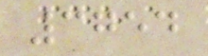3754
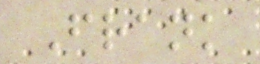Frank
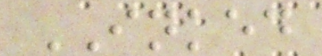INKED
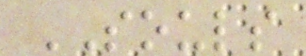SOULS
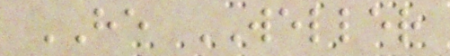HE WELLER
